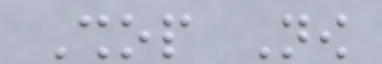Shop Now
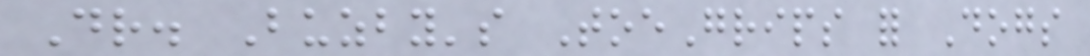Dr. Buzby's ToeGrips for Dogs
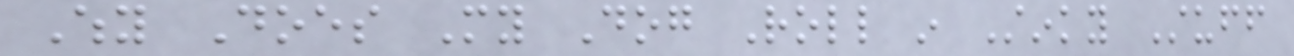Why Does My Dog Roll in Stinky Stuff
